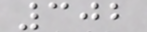302
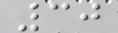30
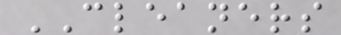CLEANERS
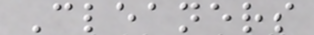Cleaners
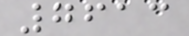7613
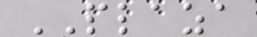PLAZA
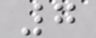7
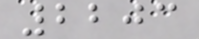2203
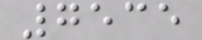7535
